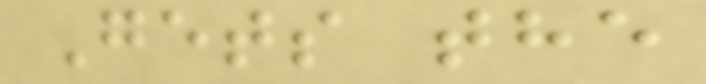Gets the
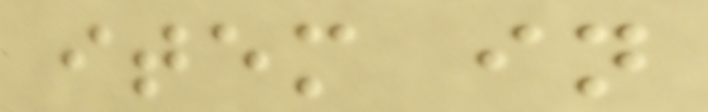item in
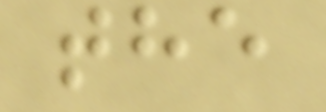the
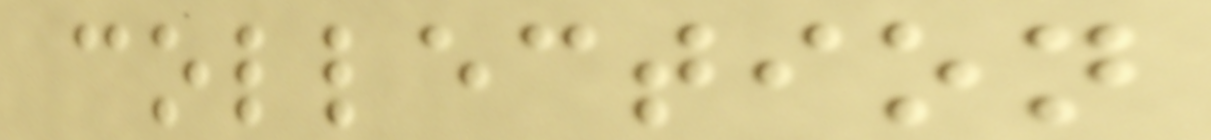collection
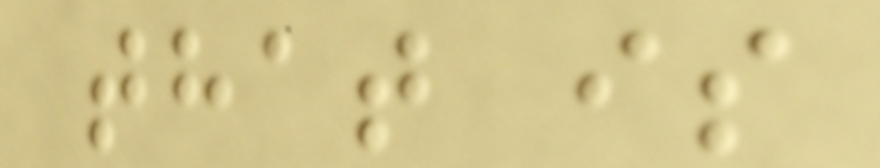that is
